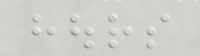hours
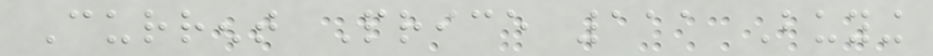Current Price 111 Buying
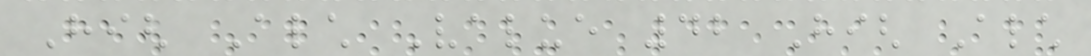High Alch Value 42 High Alch
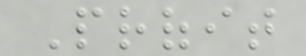Profit
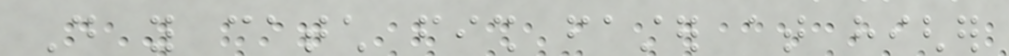Do you catch fish faster at higher
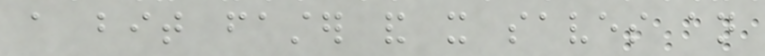a bit faster and it saves an
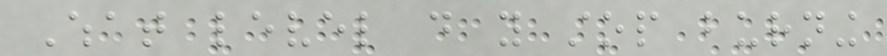What level do you stop burning
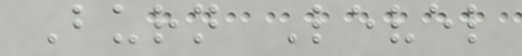Burn Level
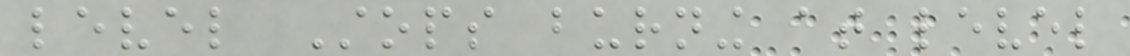level Stops burning at level
